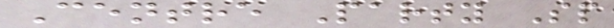Centre Party Sp
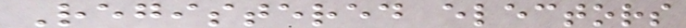Registered electors
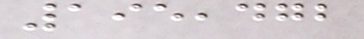195,472
